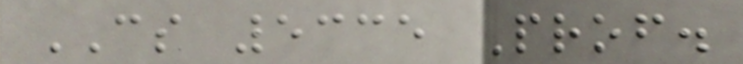CS 5335 Prof.
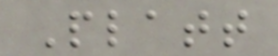Platt
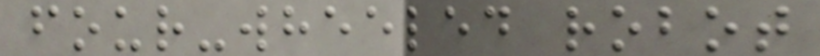four-wheeled robot
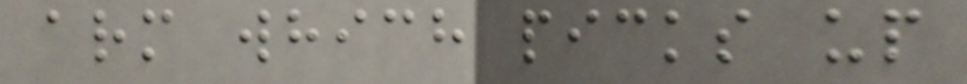arm which picks up
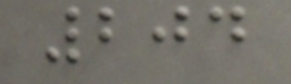204
